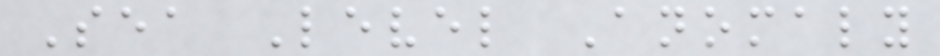Sea Level Anomaly
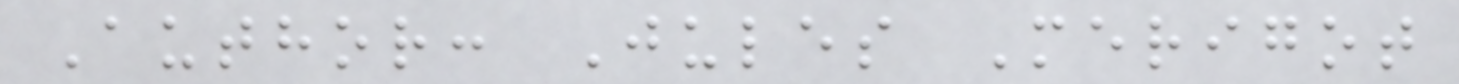Author: Jules Merigot
